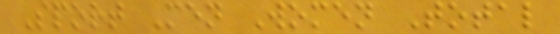Sport Men Women Total
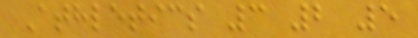Athletics 3 2 5
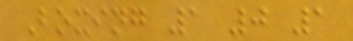Boxing 1 0 1
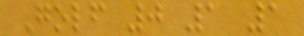Golf 0 1 1
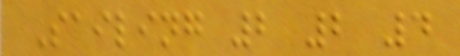Sailing 2 2 4
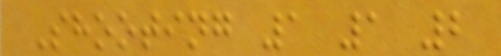Shooting 1 1 2
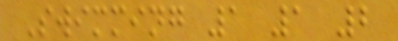Swimming 1 1 2
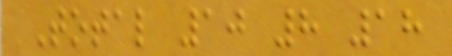Total 10 8 18
